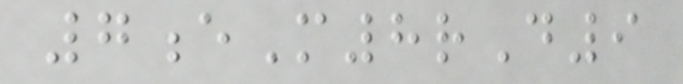7eM8rD9
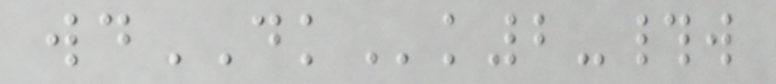wdDKk2-#w
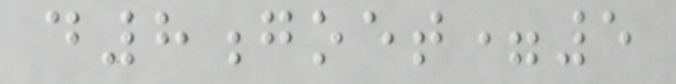d8goet=5
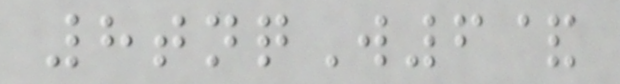8tnqW6&
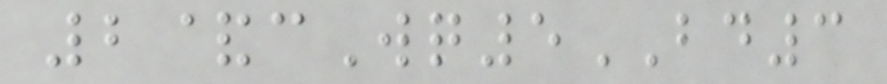2&cWq5BD3
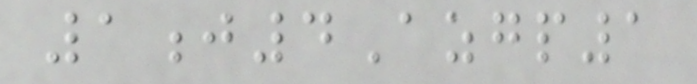1j4Azgp1
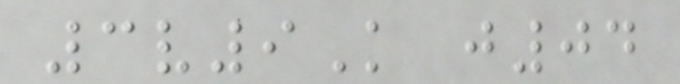3v9K j04
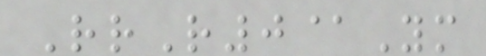RrR0@Ym
